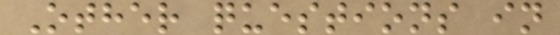Other questions in
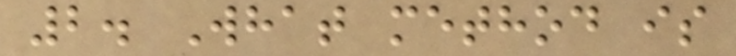2. What method is
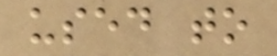used to
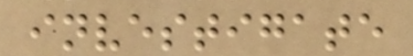investigate
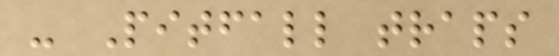- Pitfall traps
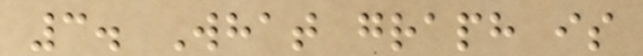3. What graph is
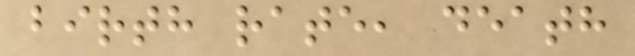birth rate, death
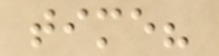time?
